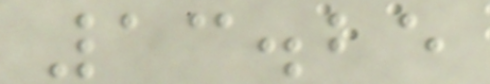13.25
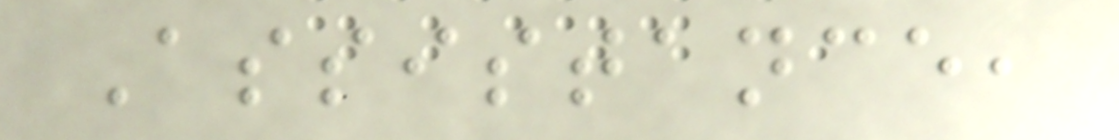Assistance,
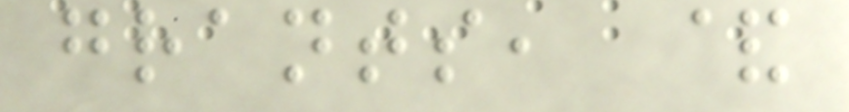grants, &
